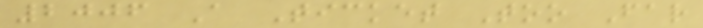2006 A Ticket Too Far
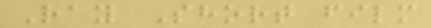Ray Short film
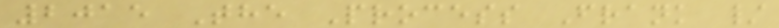2015 The Process Frank /
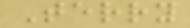Terry
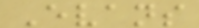Evans
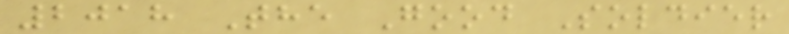2018 The Good Soldier
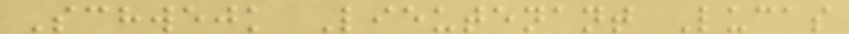Schwejk Lieutenant Lucas
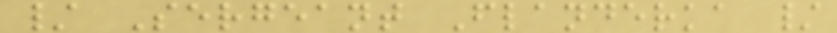/ Sergeant Flanderka /
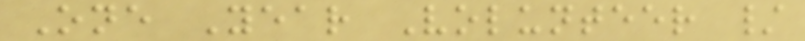One Year Volunteer /
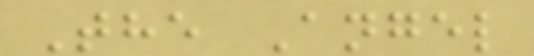The Angel
